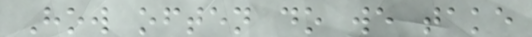How often do we take
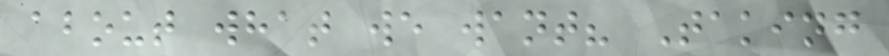about what we want? Taking
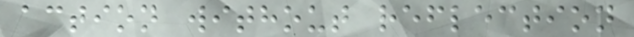action without reflection
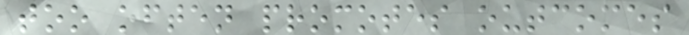too often promotes outcomes
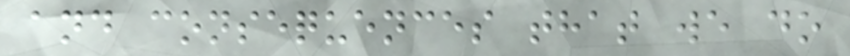and consequences that we do
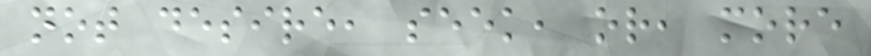not desire, seek, or, more
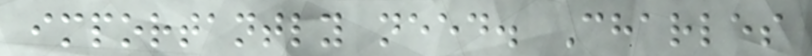importantly need. Charles
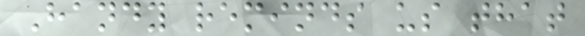Handy reminds us that
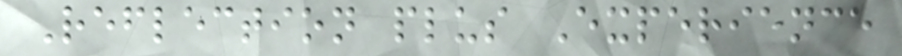Reflection plus Experience
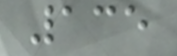135
